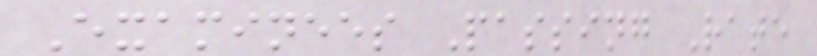Examinees Passing Rate
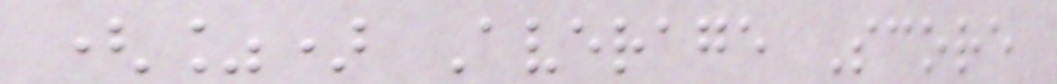(%) Average Score
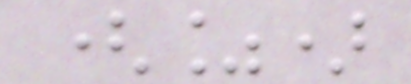(%)
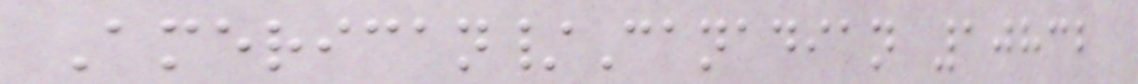American/Canadian 10832
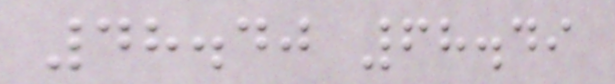48.40 68.49
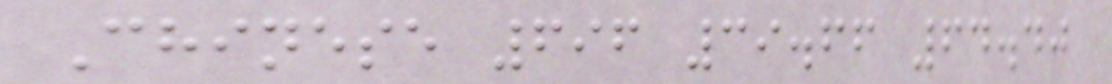Chinese 696 39.66 64.40
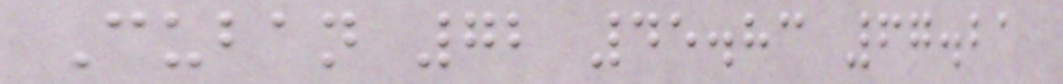Cuban 72 45.83 67.21
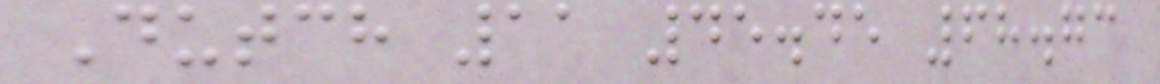Dutch 11 45.45 68.73
